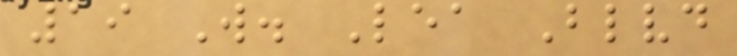19 W. Lea Blvd
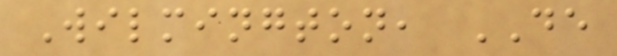Wilmington, DE
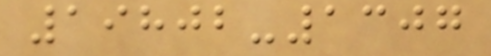19802-1307
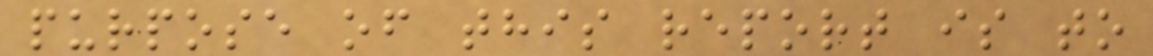purpose of this report is to
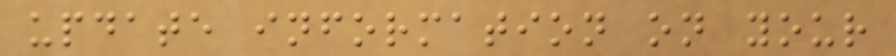update information on your
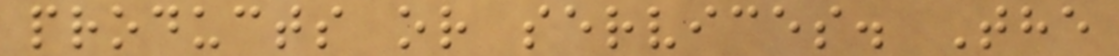products or services. The
